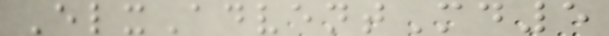ElxAdventMd5
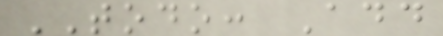TODO: Add
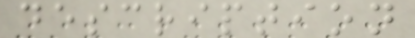description
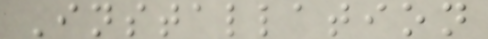Installation
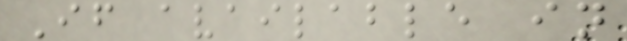If available in
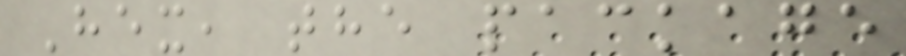Hex, the package
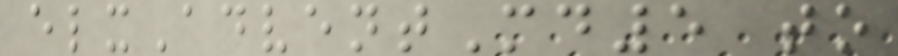elxAdventMd5 to
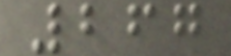267
